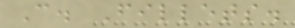C. Fillets.
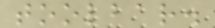toolbar.
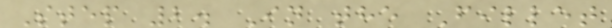Step 2. In the Fillet
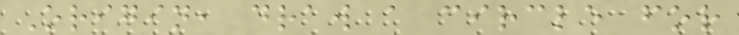Origin, draw a circle for
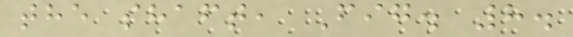the shaft, Fig. 8.
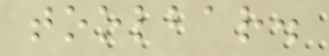toolbar.
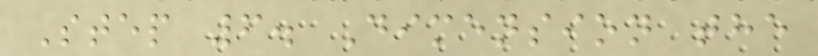Step 6. Dimension the
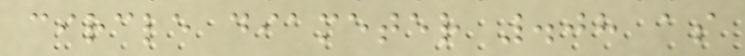circle diameter .08 as
